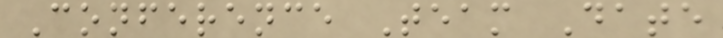Conference Team Date
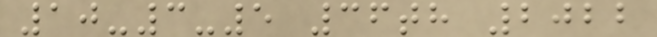10-3-5 36th 2022
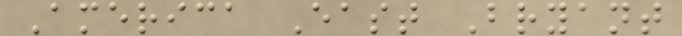America East Bryant
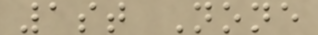1st None
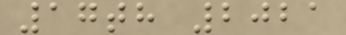17th 2021
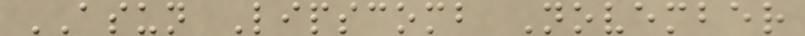ASUN Lipscomb November
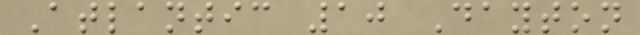Atlantic 10 Dayton
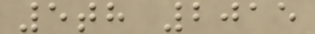5th 2015
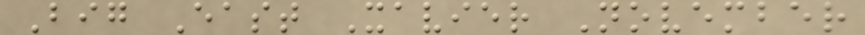Big East Xavier November
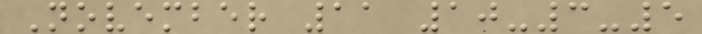November 11 10-3-5
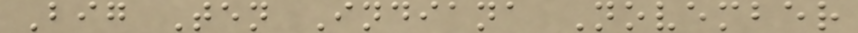Big Ten Indiana November
